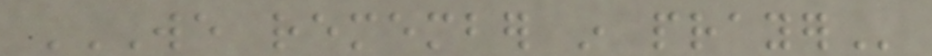WE REMEMBER IN PRAYER
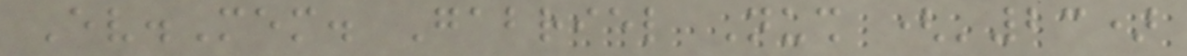Ev.Mem. Gabriel Nush ('23)
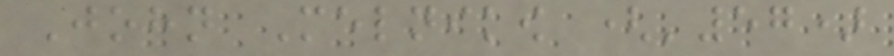John Melnikow ('57)
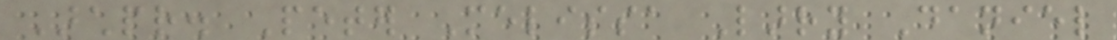Archpr. Peter Melissa Larry Daniel
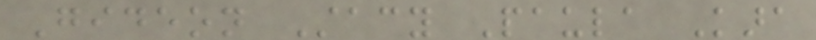Gideon Stacy Paula Kara
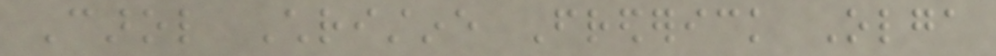Carol Christine Frederick Olga
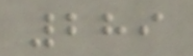289
